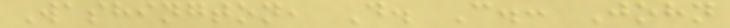Washington, D. C.: John
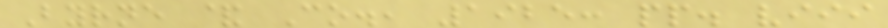Byrne & Co., 1925: pp. viii
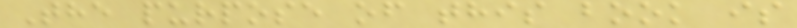The purpose of this book is
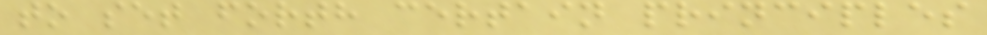to set forth certain principles
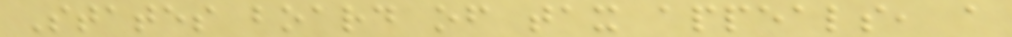States board of tax appeals, a
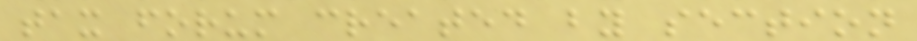tax forum created by section
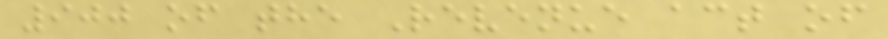900 of the Revenue act of
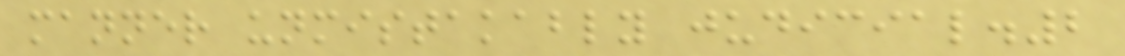manner unmistakably judicial.2
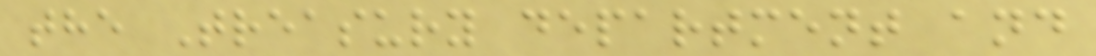the Treasury department and
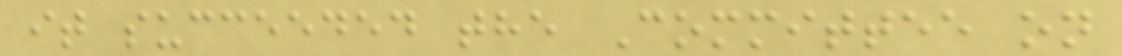it succeeded the Committee on
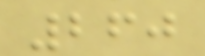260
